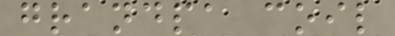grandpa coil
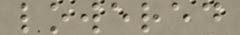lowered
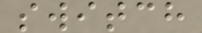switch
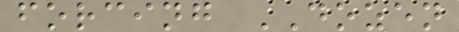forcing DOZEN
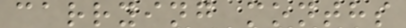carrying months
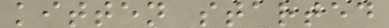kitten started
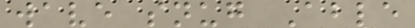wave snug Able
